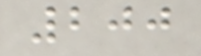200
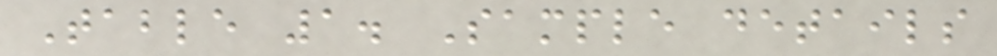Table 1. Sample details
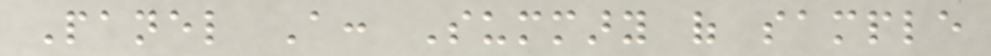Panel A: Summary of sample
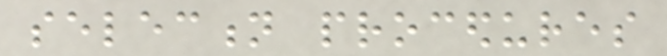selection procedures
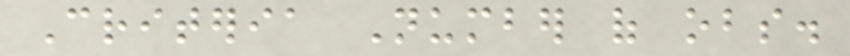Criteria Number of obs.
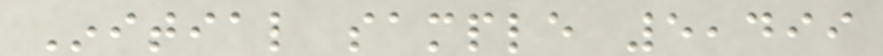Initial sample 5,499
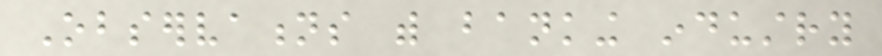Observations with banking industry
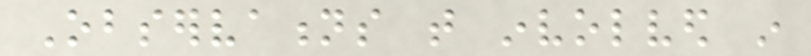Observations that involved in
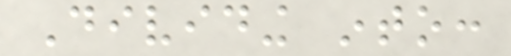Dividing into:
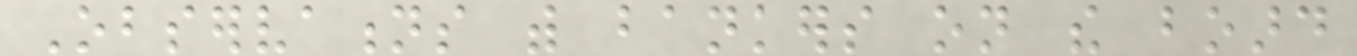Observations with bankers on the board
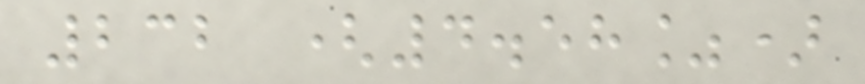232 (4.58%)
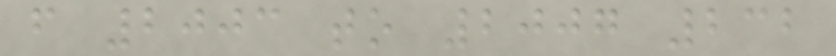from 2003 to 2007 232
